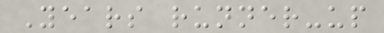Years runner-up
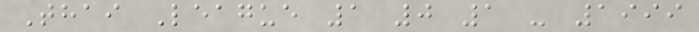Thai League 1 0 1 - 1999
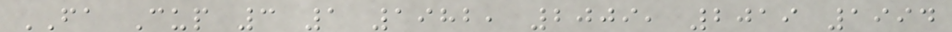FA Cup 3 1 1982, 2009, 2019 1994
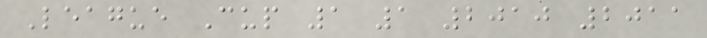League Cup 1 1 2010 2011
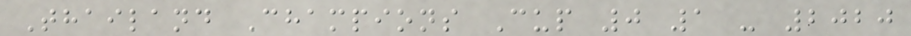Thailand Champions Cup 0 1 - 2020
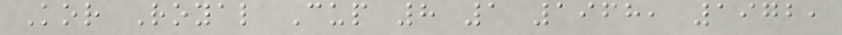Kor Royal Cup 8 1 1968, 1972,
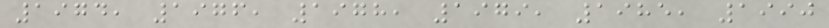1974, 1976, 1978, 1979, 1985, 1990
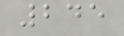245
